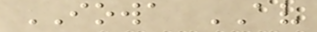IOWA AV
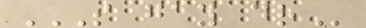S GAY DR
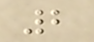2
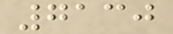7130
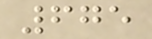675
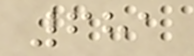681
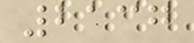2137
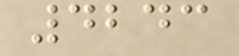4243
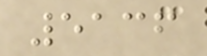5136
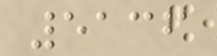5136
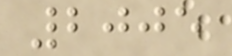2005
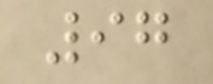97
